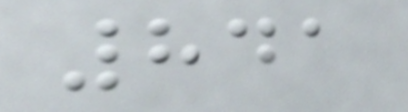841
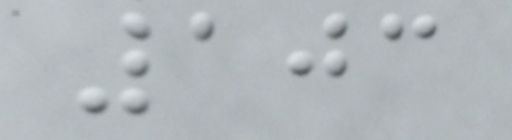103
